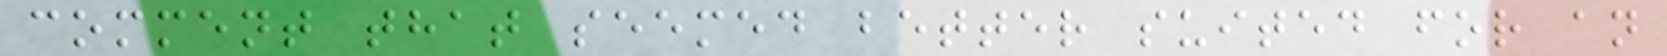comment that seemed better suited for an
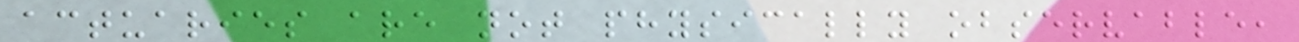actuaries are not physically observable,
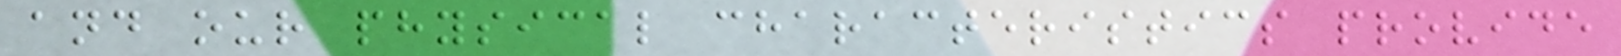and our physical characteristics provide
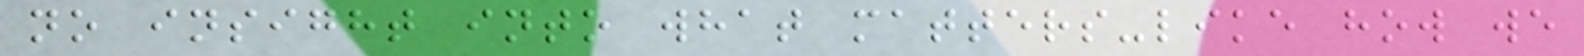no insight into what matters-like how we
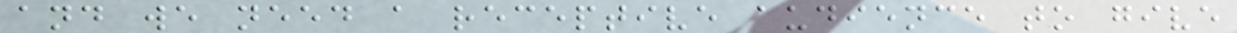and we need a receptive audience to give
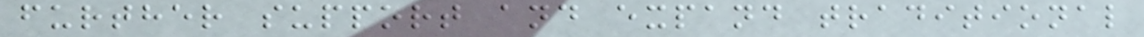further support and expand traditional
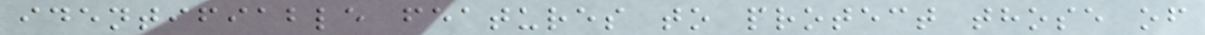identifiable features to protect those of
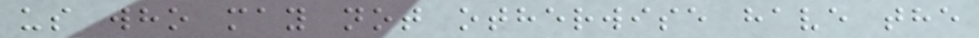us who may not otherwise have the
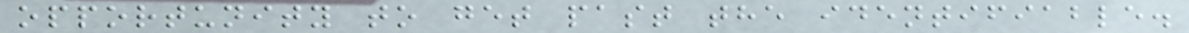opportunity to get past the identifiable.
